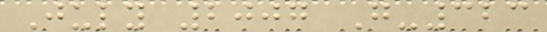July 2007 G-323
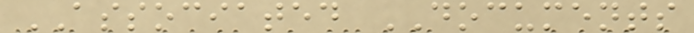ASSOCIATED DOCUMENTS
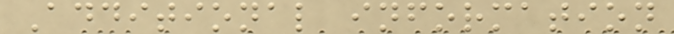Additional information
